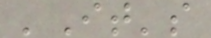'It's
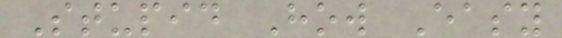Stupid How Easy
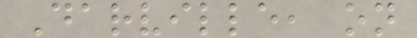Darville, on
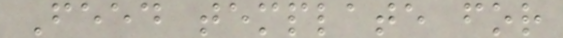Feed template for
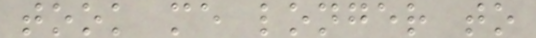took me longer to
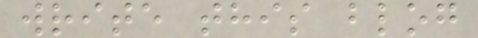write this blog
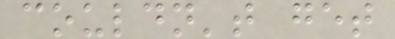couldn't get
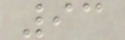93
